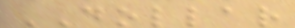DOLLAR
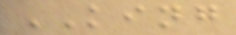KING
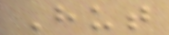Hut
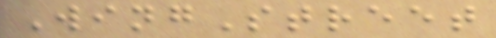WingStreet
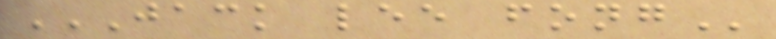JACK LEE FONG
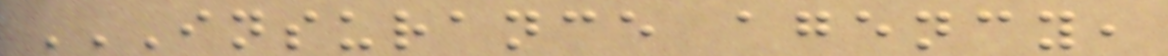INSURANCE AGENCY,
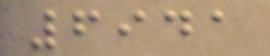6941
